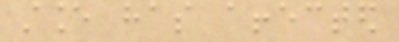stance has affected
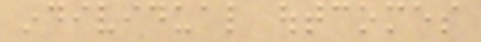individual outcomes
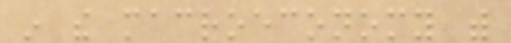in the macroeconomy with
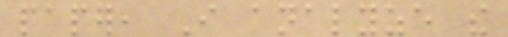paper, I analyze the
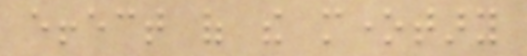effect of the monetary
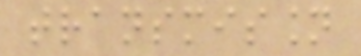transmission
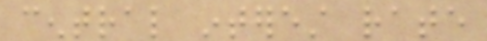central interest rate
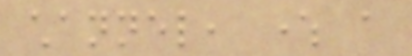channel, where a
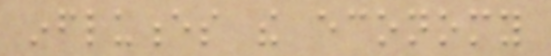influences the economy
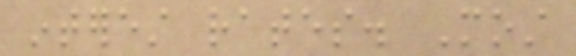interest rates. Most
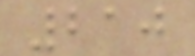210
